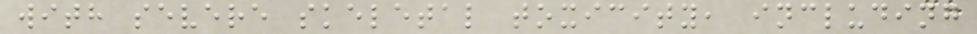with severe skeletal toxicity, including
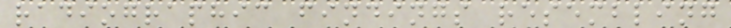radiographic findings resembling
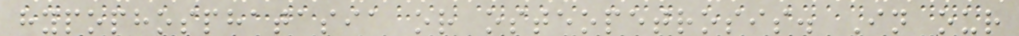hypophosphatasia or osteopetrosis. In our
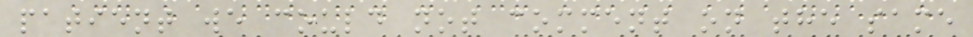patient we could not comment on the same
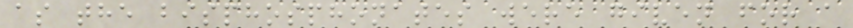as the bisphosphonates were given for a
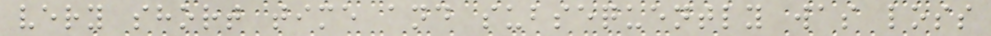very short time and subsequently was loss
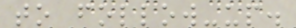to follow-up.
